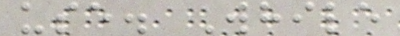use. While
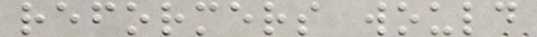reformers would
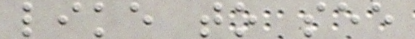like to see
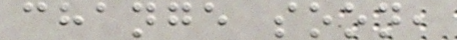change soon,
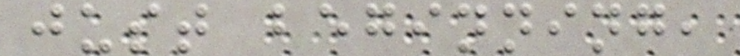just beginning,
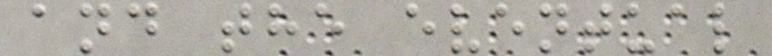and the eventual
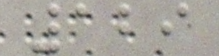129
